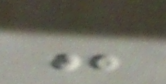-
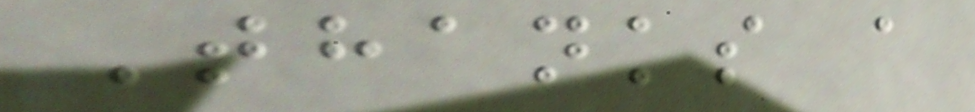Thanks a
